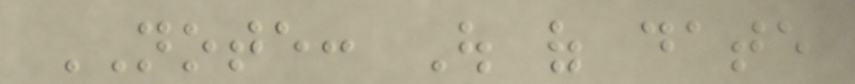NOTE: Out of date
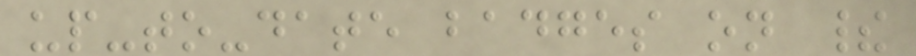up-to-date badges on their
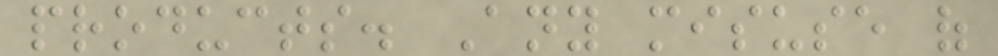products. Any misuse of
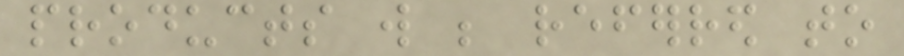products will be referred to
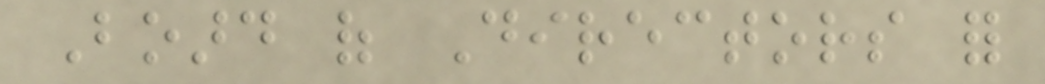Board of Directors for
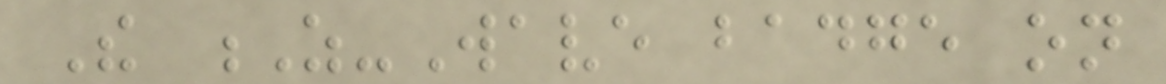The Z-Wave badge on
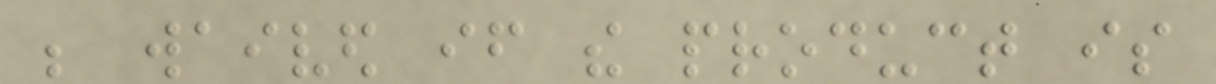be waived if the product is
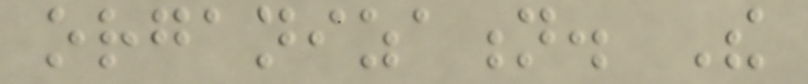organization. The
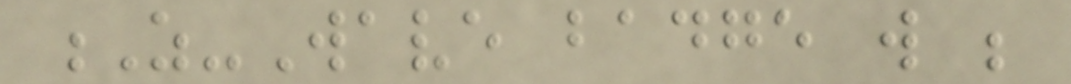Z-Wave badge will be
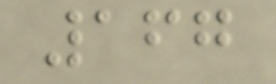167
